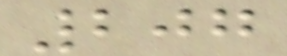207
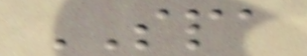SPA
